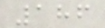186
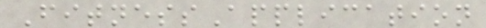FitnessApplication
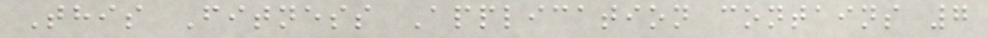This Fitness Application contains 7
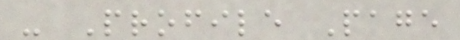- Profile Page
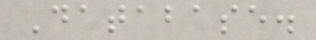Database.
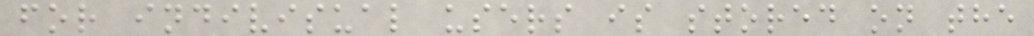for indivisual users is stored on the
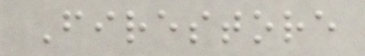Firestore
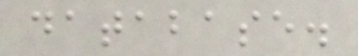database.
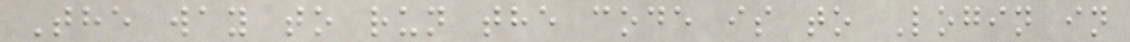The way to run the code is to Login in
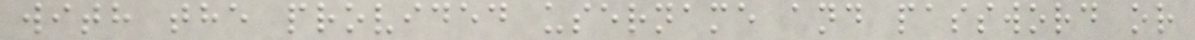with the provided username and password or
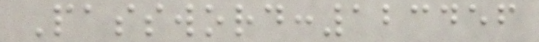Password:123456
